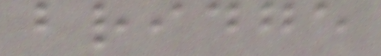bridge
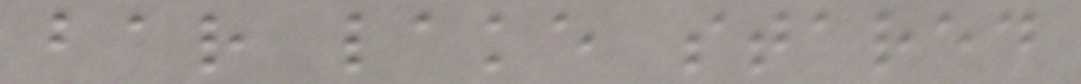bar lake stared
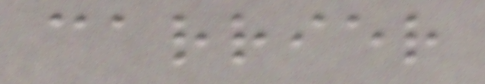carrier
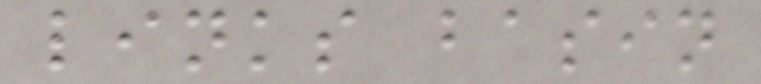links basin
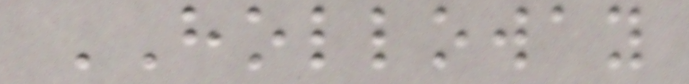HOLLOWAY
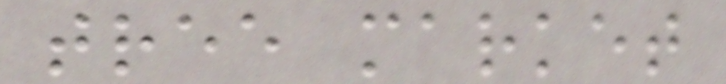tree market
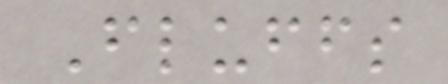Fluffs
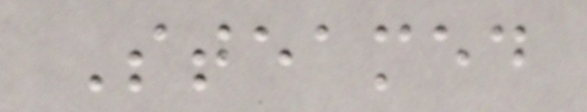Steamed
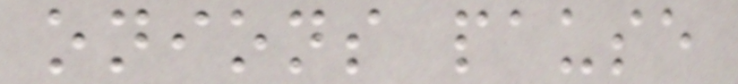onions pause
